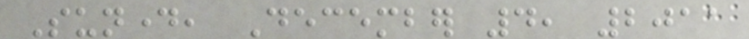Sunday, December 4, 2011
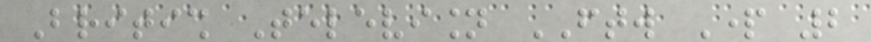British Television FTW Part 2
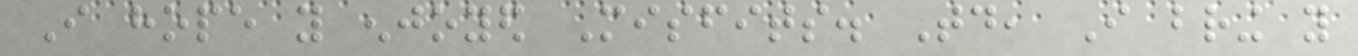I hope you enjoyed Misfits. Today, I bring you
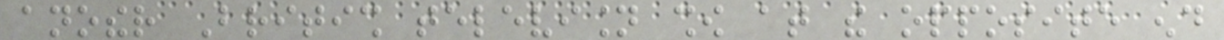another British television show at the opposite end
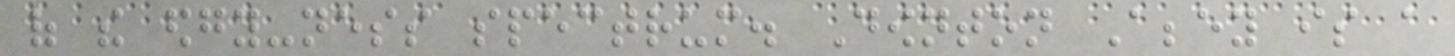of the edgy-ness spectrum. Downton Abbey is a
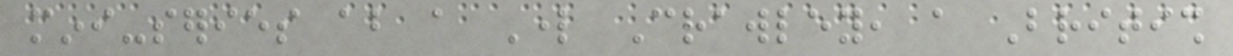mini-series about a Lord Crawley, a British
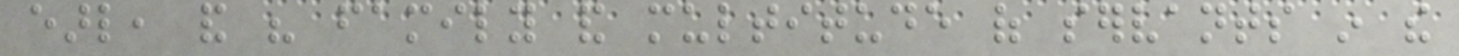earl, and his family and multitude of servants in the
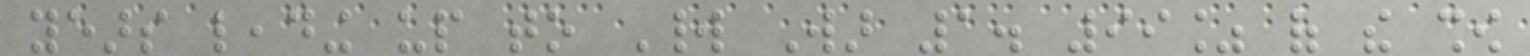years leading up to World War 1. 99% of the show
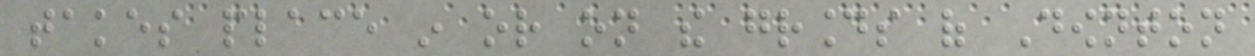takes place in or on the grounds of Downton
